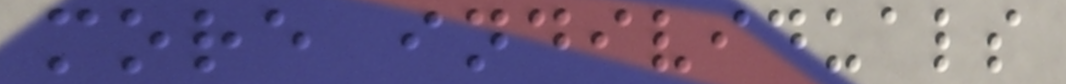more individuals
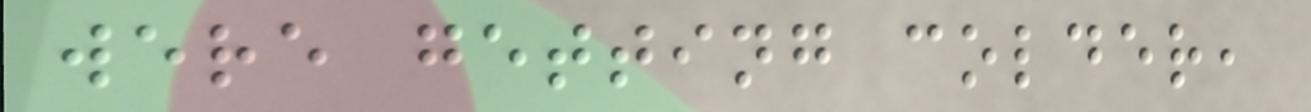were getting colder,
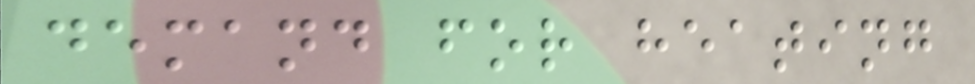demand for heating
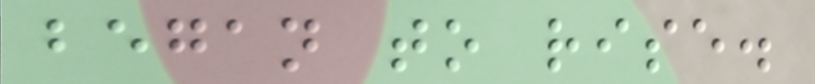began to rise.
